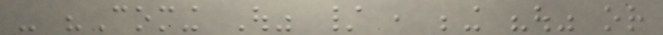- "Coming Out" / , being "out" or
